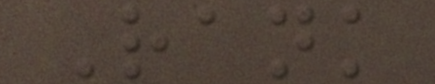Rank
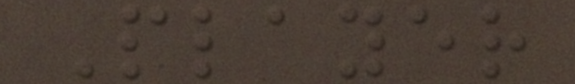Player
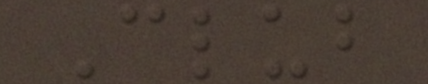Club
